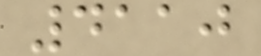4110
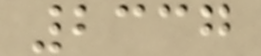2337
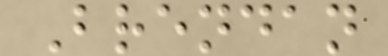Brendan
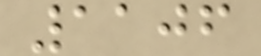1106
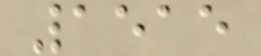1515
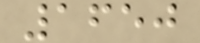1650
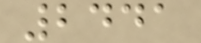2441
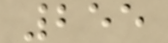255
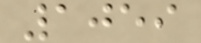1059
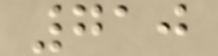710
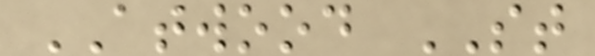ATWOOD ST
